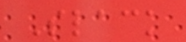Slack
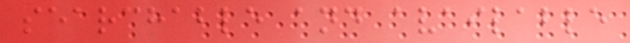searchable and available
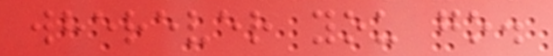wherever you go.
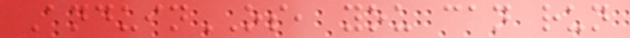AnduinOS, you can run
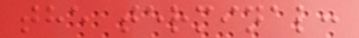the terminal:
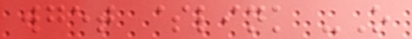wget $link -O
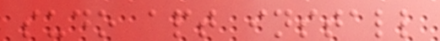sudo apt install
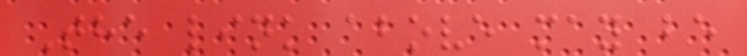The link above may be
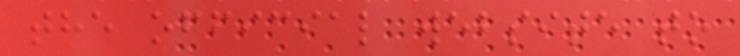the official website to
